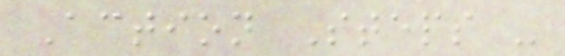Action Steps -
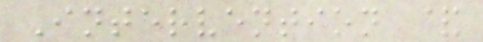Intervention &
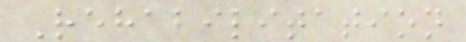Rehabilitation
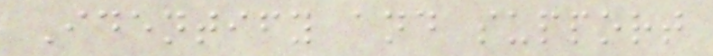Identify and support
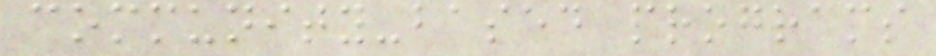community-based programs
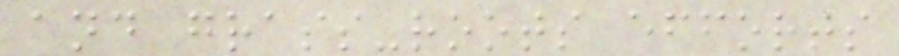and grass-roots efforts
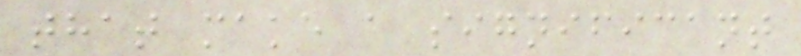that make a significant
